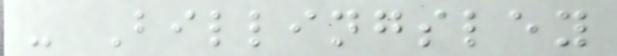- Billingsley
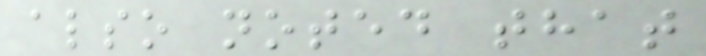also noted that
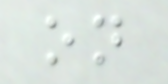on
